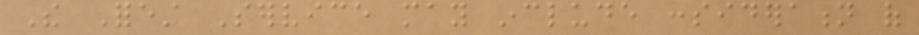The Forest Service may include consideration of
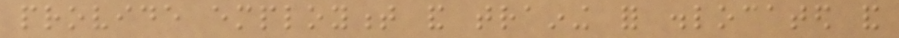provide employment and training for dislocated and
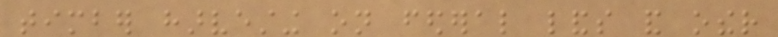timber harvesting on federal lands and other
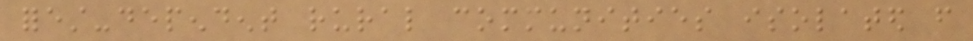forest-dependent rural communities isolated from
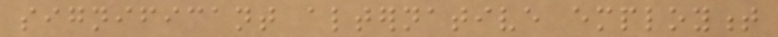significant alternative employment
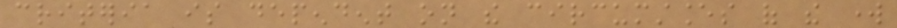criteria is dependent on the circumstances of the work
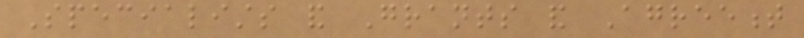Specialists and Grants and Agreement
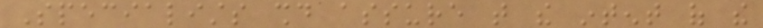Specialists should assure that the intent of the
